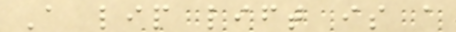A lip lift is a
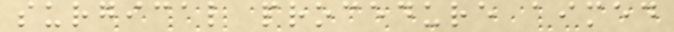surgical procedure aimed
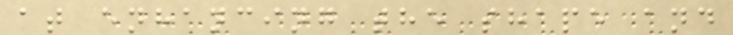at enhancing the shape and
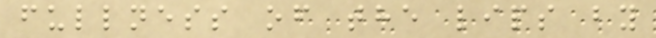fullness of the lips by
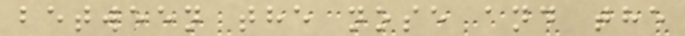between the nose and the
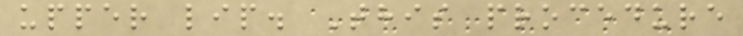upper lip. This procedure
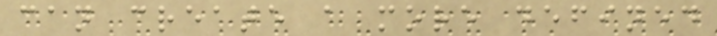can create a more defined
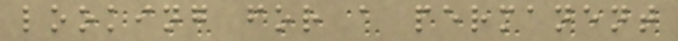looking for a permanent
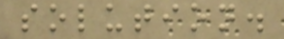solution.
